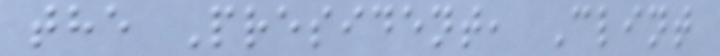the President, Clint
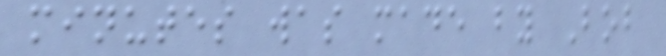minutes was made by Bob
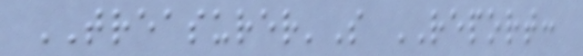TREASURER'S REPORT:
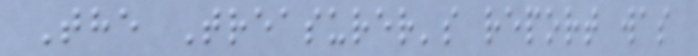The Treasurer's report was
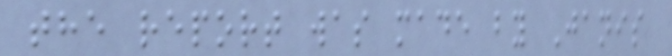the report was made by Janis
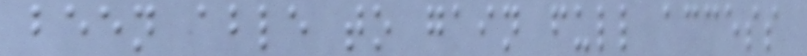been able to gain full access
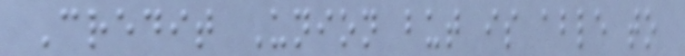Credit Union but is able to
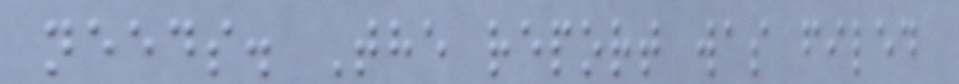needs. The report was filed
